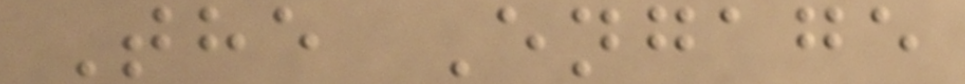The Engage
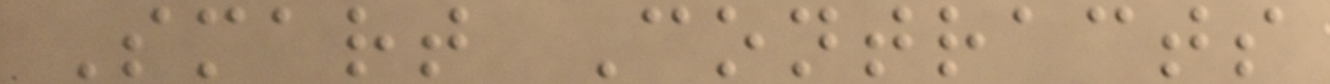Smart Contracts
